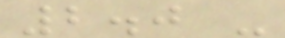2.0 -
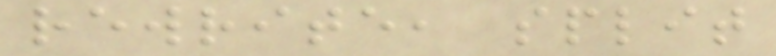rewrite, split
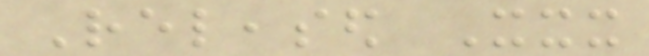Released Xxx
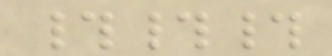###
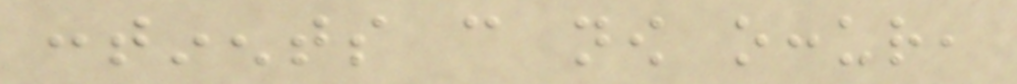continents can now occur,
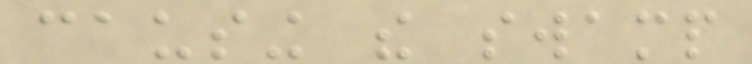causing the swamp
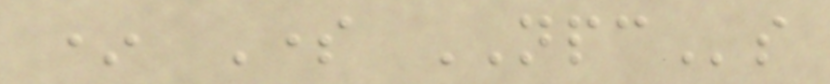* Some NPCs
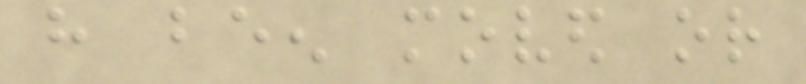have been moved or
